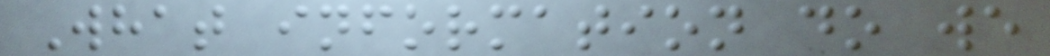What information do we
